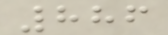886
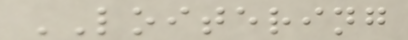LOITERING
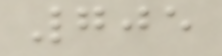705
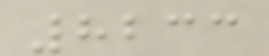8233
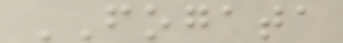FOGATA
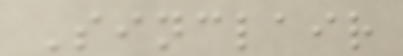Sinclair
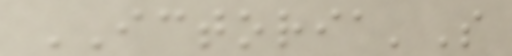ICTORIA'S
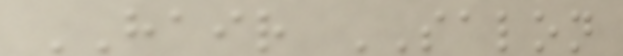HAIR SALON
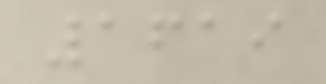1619
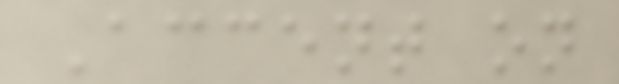Accent on
